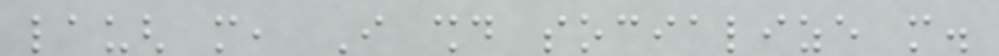laugh more, I should socialize more.
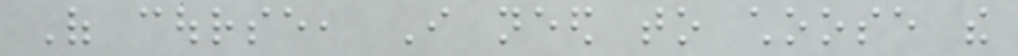Of course, I need to choose the
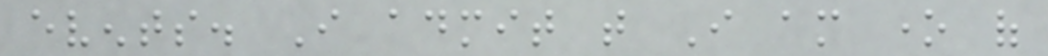events. I admit that I am one of
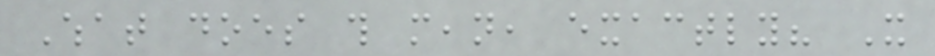What does this mean, exactly? It
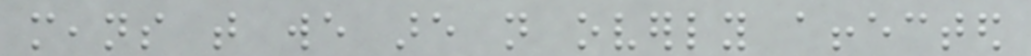means that we are not overly affected
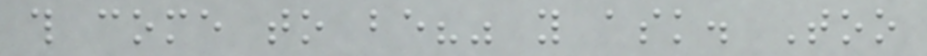this come to be?" you ask. Too
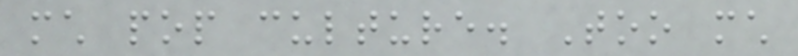much pop culture. Too much
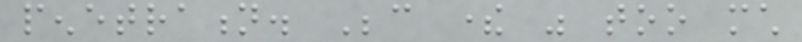penetration. Because there was too much
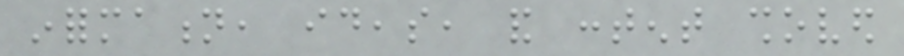information, ideas, and content shoved
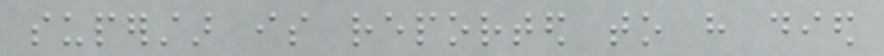superstar is reported to have died
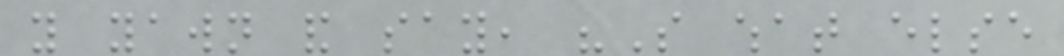you yawn and say, "So what else
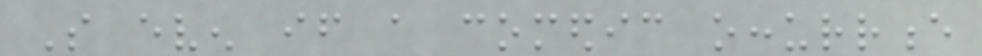So even if a comedic occurrence
